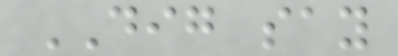DIG say
